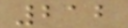212
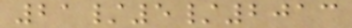21/5/2013
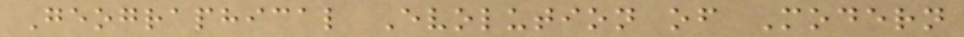Geographical Evolution of Modern
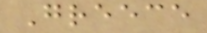Greece
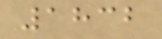1832
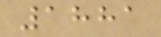1881
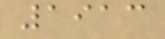1913
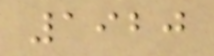1920
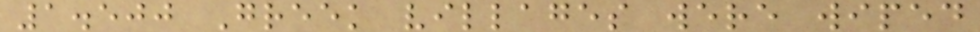1.500 Greek villages were wiped
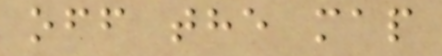off the map
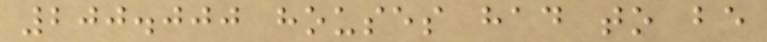200.000 houses had to be
